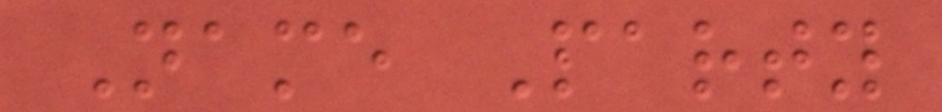Name Party
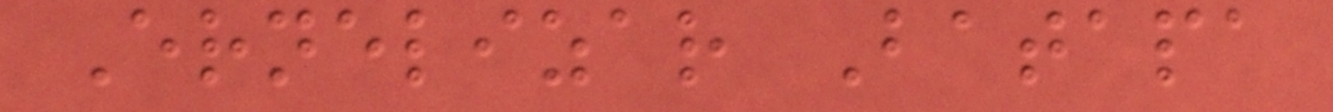Ernelizar Batapa
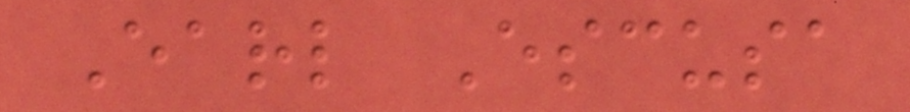Earl Escusa
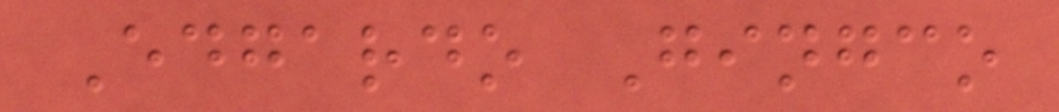Edgardo Gingco
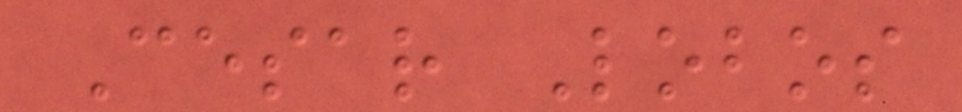Cesar Lobos
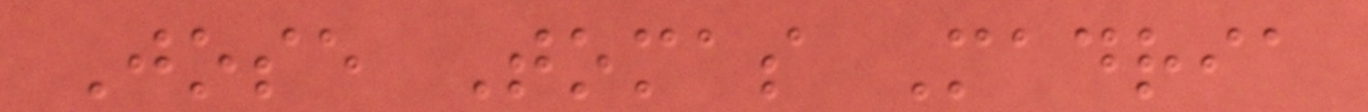Jose Tomas Madria
